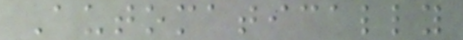Automatically
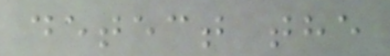detect the
